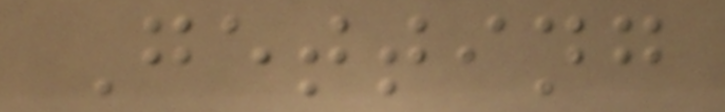Getting
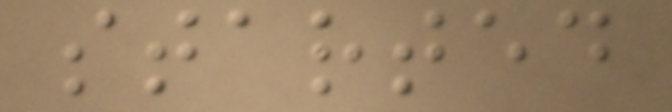started
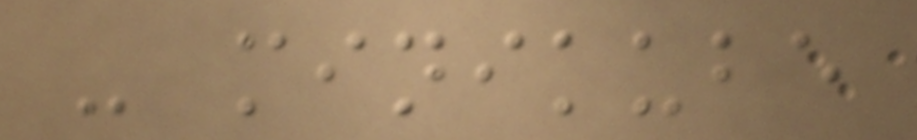- minikube
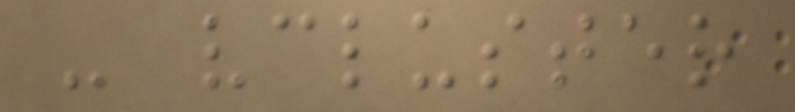- vcluster
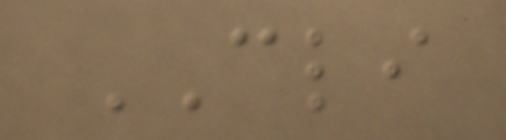CLI
